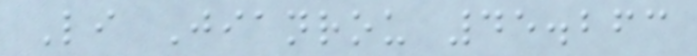Li Jianrou 45.263
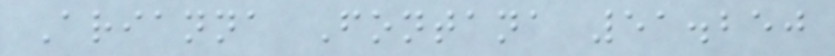Arianna Fontana 51.250
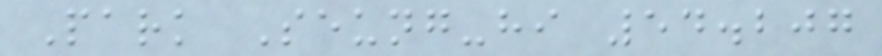Park Seung-hi 54.207
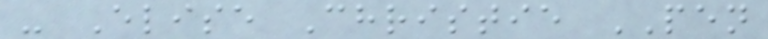- Elise Christie PEN
